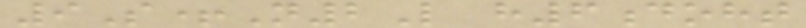9S+N2L h6doht
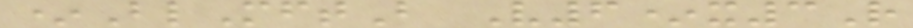*BlMftB V6*x3R
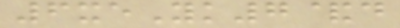6xeYk7&d
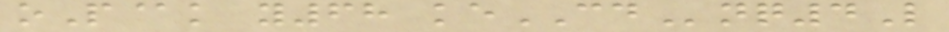oP@k y68 keCDnq4L
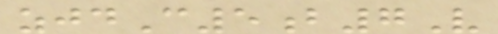zjdC5b7V
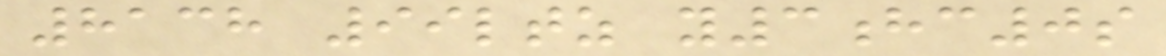8138 99ltz y3hc0s
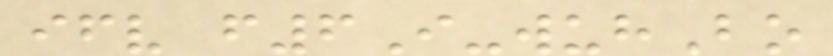ifv f6I-wuhBo
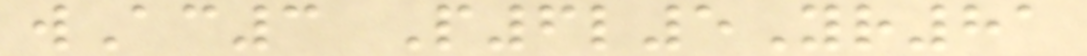wAc3 P6l5Yr81
